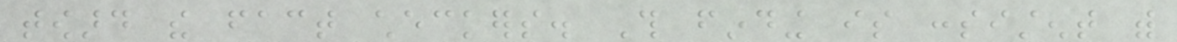toward the fact checkers. This finding is consistent with
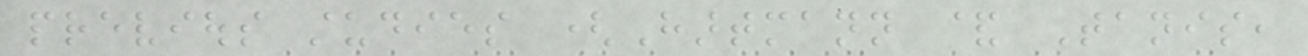previous studies (Hartmann & Tanis,
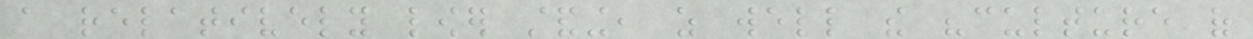a relatively lower standing, as well the "culture of
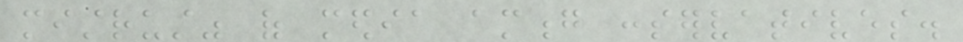mistrust" of media among conservatives.
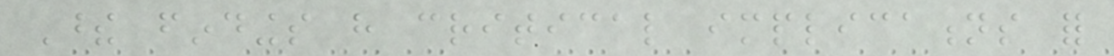These findings have critical implications for
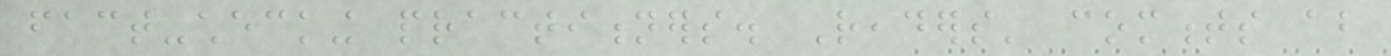fact-checking practitioners. Readers' comments about
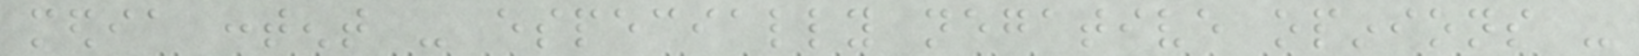media content - especially negative opinions -
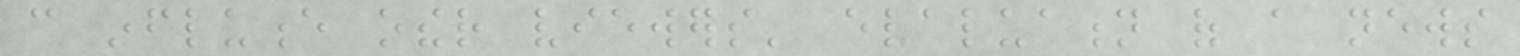can influence other viewers' evaluation of a news
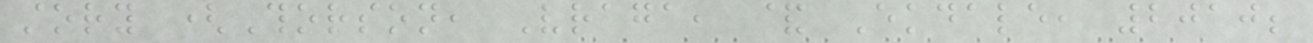story (Thorson, Vraga, & Ekdale, 2010;
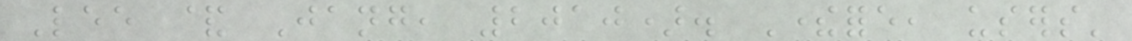Lee & Jang, 2010). Therefore, users'
